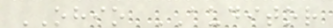OHIO AUDITOR
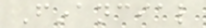Financial
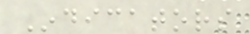Indicators
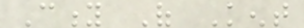City Of Kent
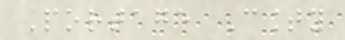Portage County
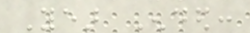Year Ended:
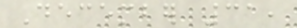December 31,
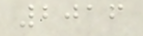2016
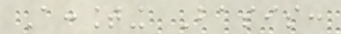Accounting Basis:
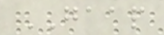GAAP
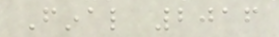Final 2016
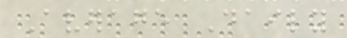Average Daily
